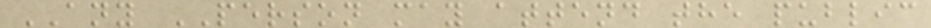ANY PERSON may attend the public
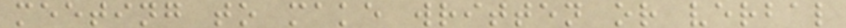meeting to make written or verbal
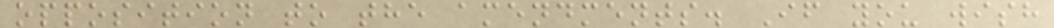opposition to the amendments. If you wish
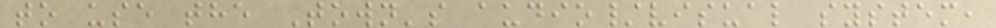to use the Town's audio/visual system,
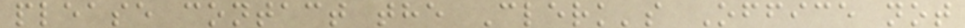please contact the Clerk's Office not
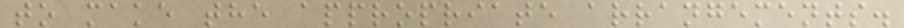to make the appropriate arrangements.
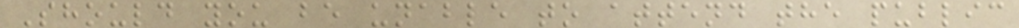Should you be unable to attend the public
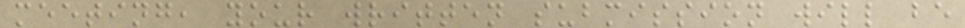meeting, your written submission will be
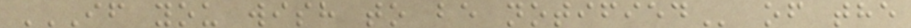IF YOU WISH TO BE NOTIFIED of the
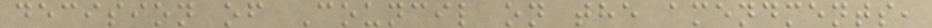decision of Council on the amendments,
